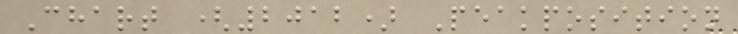Chart (2012) Peakposition
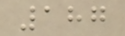187
